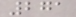271
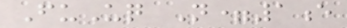FuUq N=1e
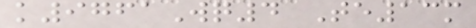k9761Wq4 Te13m
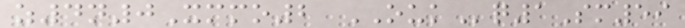z4n0Xmmo2 OUKq1Sm59
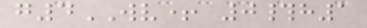g4WV+ 0#h1
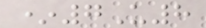*7U8
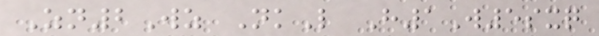Zn2Wz NkL H1W5sxq
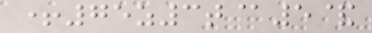+75z3t@5&
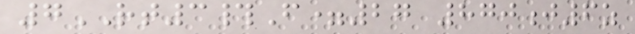7RT3#F=27 870j6z
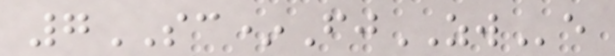7SC*FjZWe
